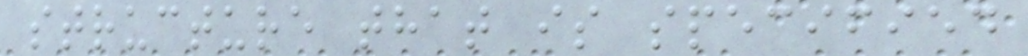structure that is specified
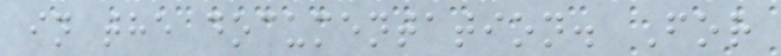in the documentation. For
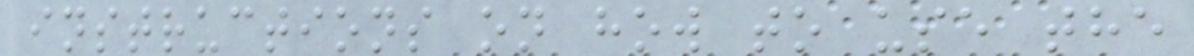instructions on how to use the
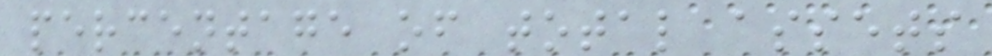percentage of total assets
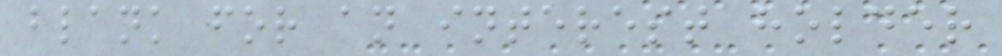blank for an interest holder
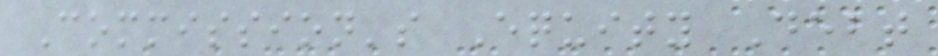Commission's Equity Debt
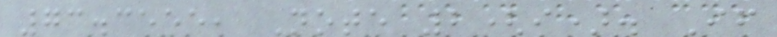73.3555, Note 2(i). If
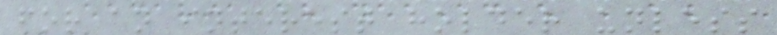for an interest holder unless
